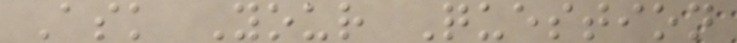Ask Your Question
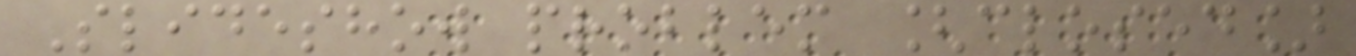Slideshow problem [closed]
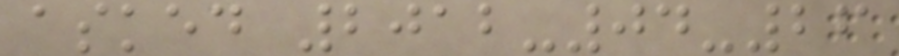asked 2012-04-26
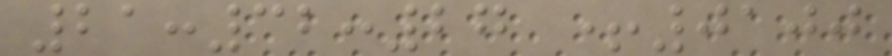21:32:27 +0100
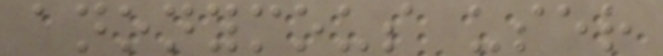anonymous user
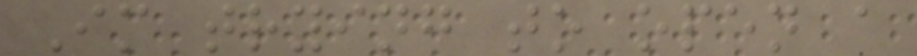Im trying to open a
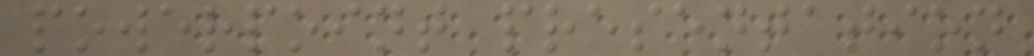powerpoint presentation
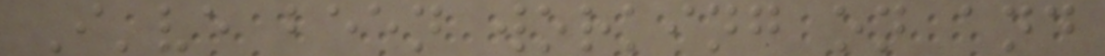I've been working on and
